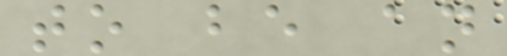to be an
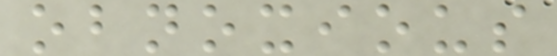obnoxious
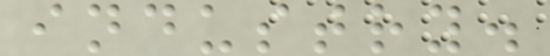industry.
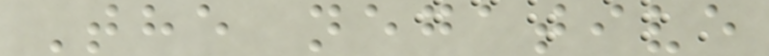The negative
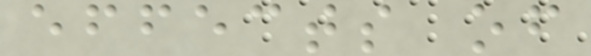effects of
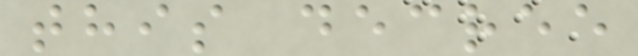this decree
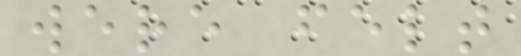were felt
